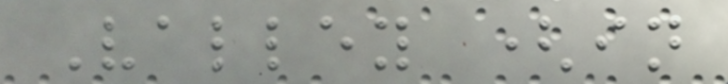Valley (in
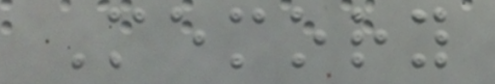Memory
